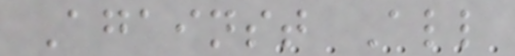Against All
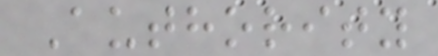Authority
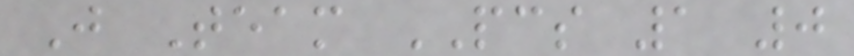J Team PCS 1 0
